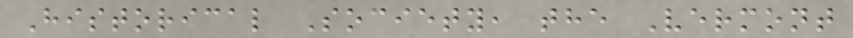Historical Society, the Vermont
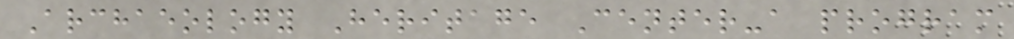Archaeology Heritage Center-a program
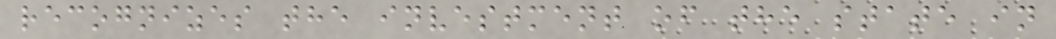recognizes the investment of the state in
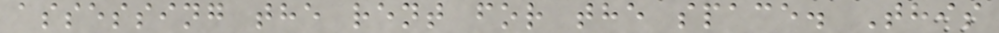assessing the rent for the space. This
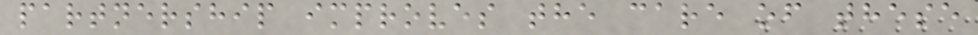partnership improves the care of these
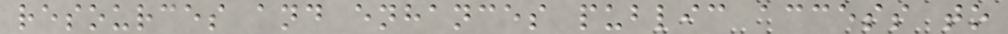resources and enhances public access to
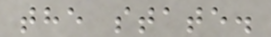the state.
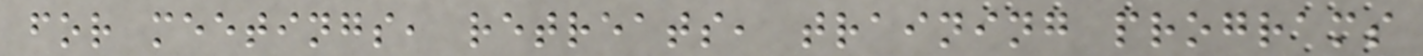for meetings, retreats, training programs
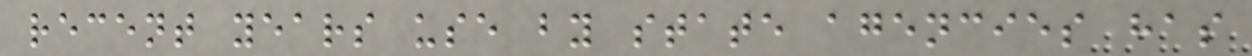recent years use by state agencies has
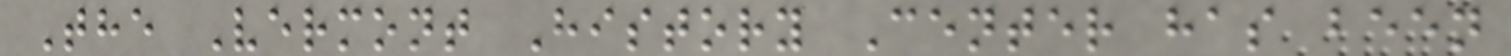The Vermont History Center has been
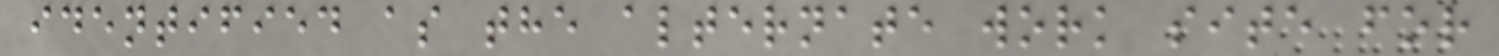identified as the alternate work site for
